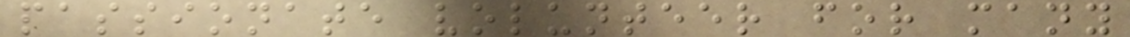passionate volunteer for many
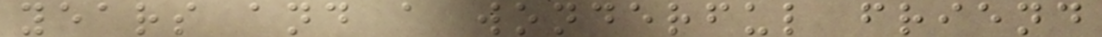years and a wonderful friend
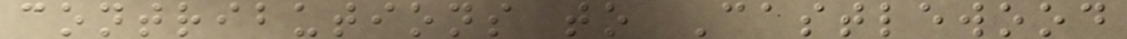contributions to Castlewood
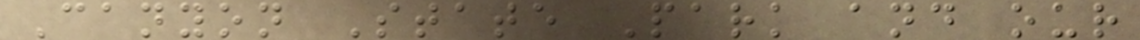Canyon State Park and our
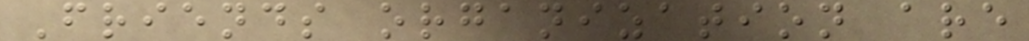Friends organization are
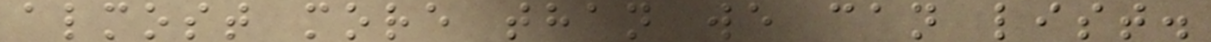almost more than we can list.
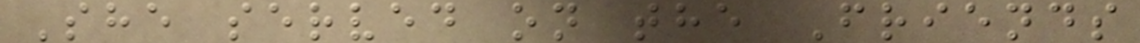She served on the Friends
